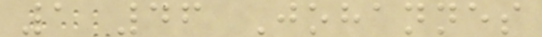1 46 Johannes
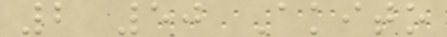2 50 Akito
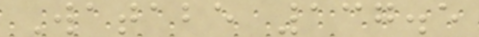Watabe 137.5
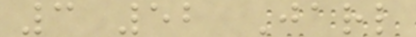3 52 Jarl
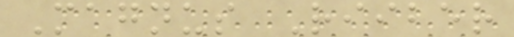Magnus Riiber
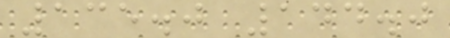135.0 144.0
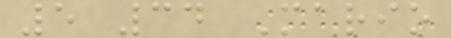5 34 Mario
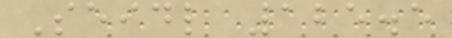Seidl 125.5
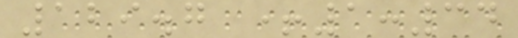129.7 +1:34
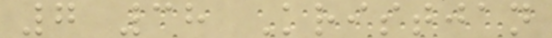7 38 Kristjan
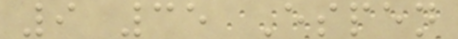9 35 Espen
